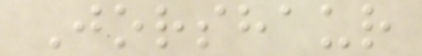Jorshaur
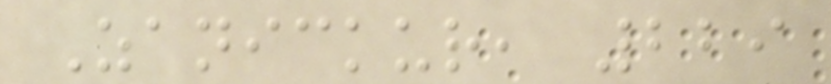Zanickur, 229
